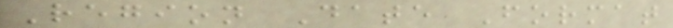Region Date Format
